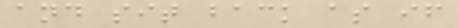and sit back as if
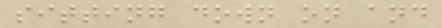sitting down on and
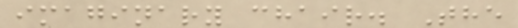imaginary chair. The
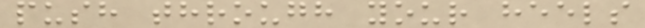push through your heels
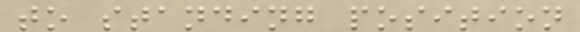to standing position
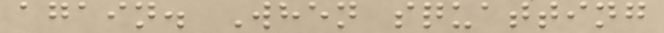again. When squatting
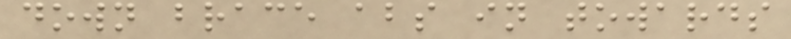down brace abs in towards
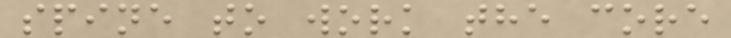spine to work the core
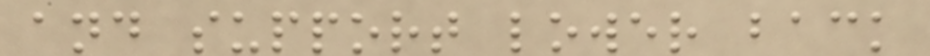and support lower back
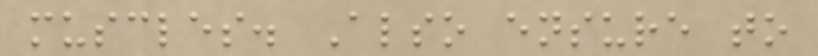muscles. Also ensure to
